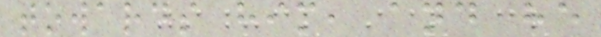towards him, and he
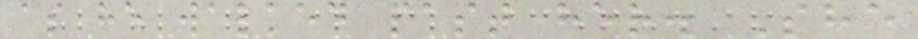as he walked past her. She
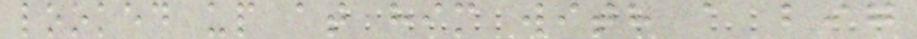looked up at him with a big
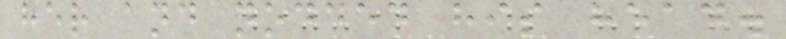her and nodded his head.
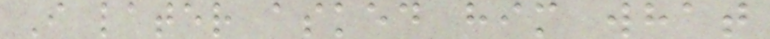I later asked him what
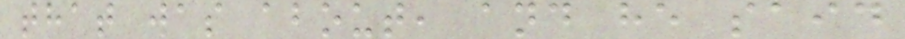that was about, and he said
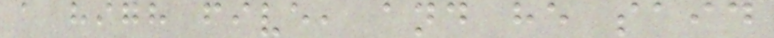a high five, and he said
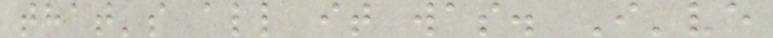that's all it was. I've
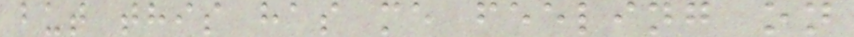but this has me feeling on
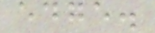edge.
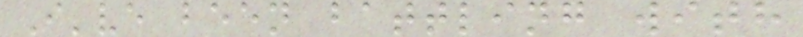I've been battling with
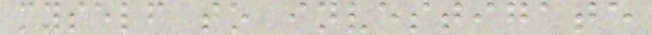myself to investigate
